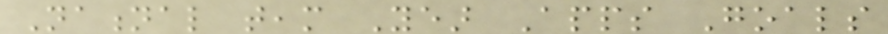National team Year Apps Goals
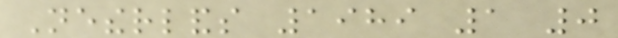Netherlands 1989 1 0
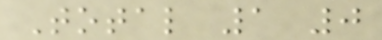Total 1 0
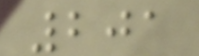201
